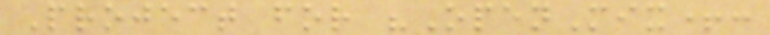Project for "OpenMix+:
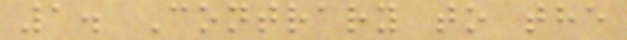1. Contrary to the
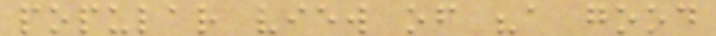popular view of "a good
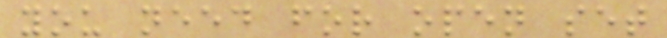you need for open set
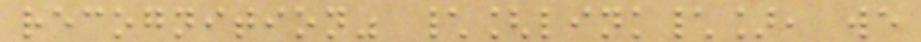recognition" \[link\], we
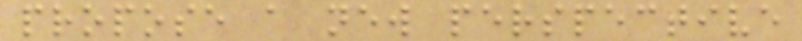propose a new perspective
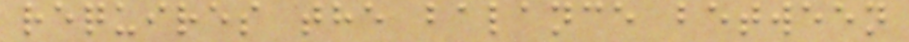requires the balance between
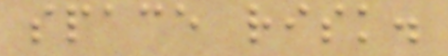space risk.
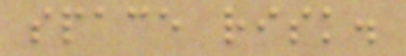space risk.
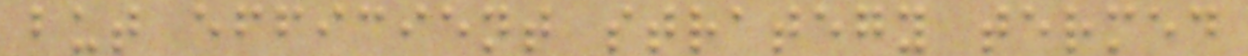but efficient strategy termed
